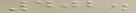402.
